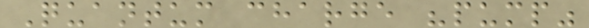Quantum charge "pump"
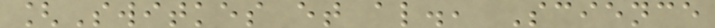[Switkes et al., Science
